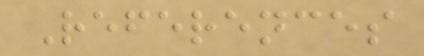References
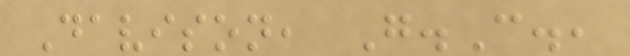Davison, G.C.,
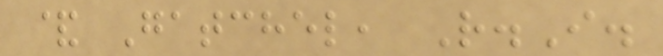& Gatchel, R.I.
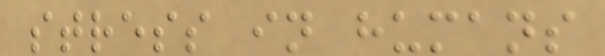stress in humans
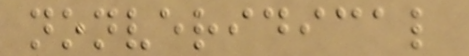nonveridical
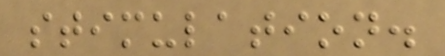stimulation.
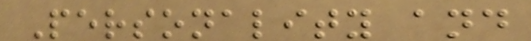Personality and
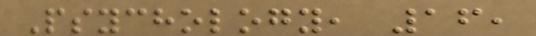Psychology, 16,
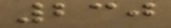230
